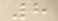8
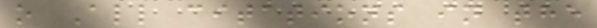o All citations in the
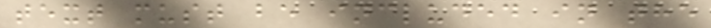text must be included in the
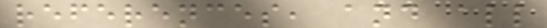references, and all
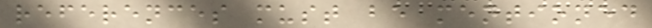references must be mentioned
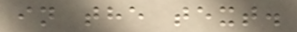in the text.
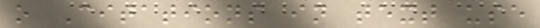o Citations in text use
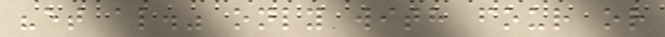"et al." only with four or
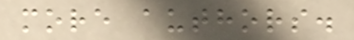more authors.
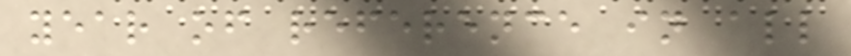year of reference in all
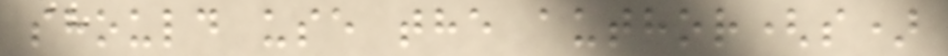should use the author(s)
